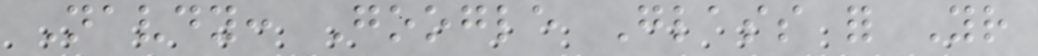Navdy: Google Glass for Your
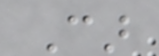Car
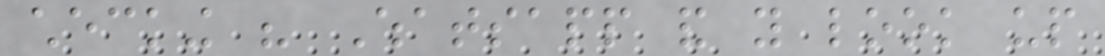checking his Whatsapp and you look up
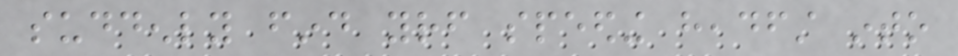suddenly find yourself speeding headfirst into
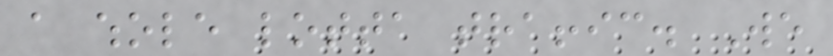a whole lotta traffic. We
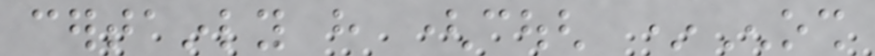certainly have (cough *Enosh
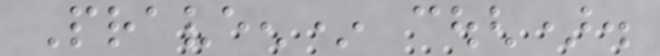Praveen* cough).
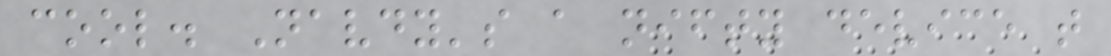cool. Navdy's a nifty device that
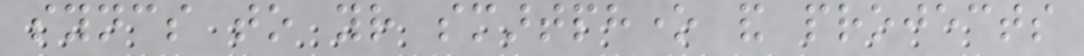syncs to your smartphone and projects
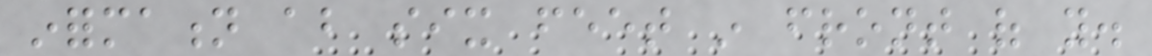information about six feet in front of you.
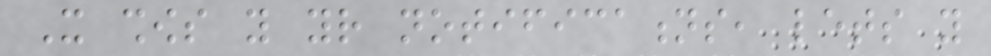It shows you your notifications, lets you
